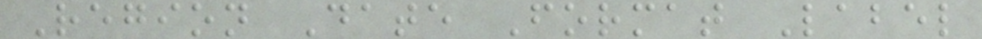Region Date Format Label
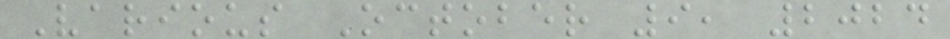Various October 9, 2024
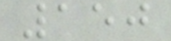150
